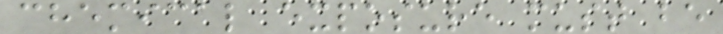chemical exposure must be
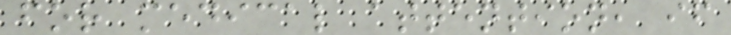for medical attention, if
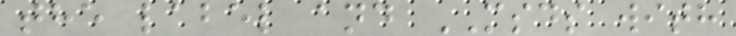the label and MSDS with
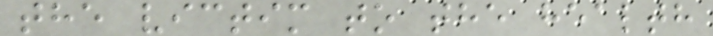the victim to the health
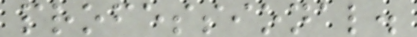professional.
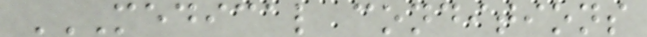MEDICAL CONDITIONS
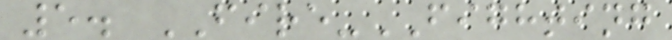5. FIRE-FIGHTING
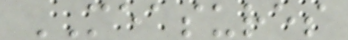MEASURES
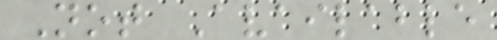Not Available
